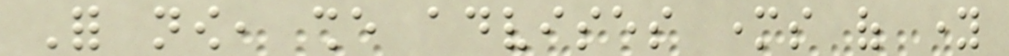For now, she advises mothers of young
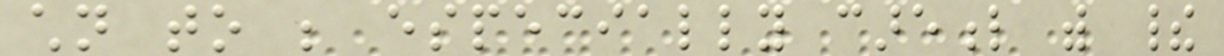children to be especially careful with their
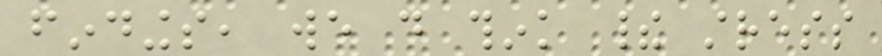findings, we do think their stress
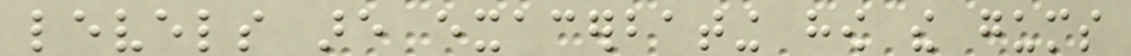levels are exacerbating how the gums
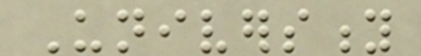University
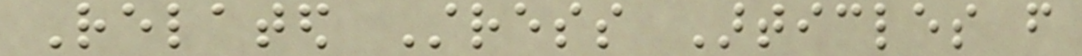Related Stress Articles from
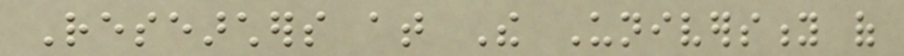Researchers at The University of
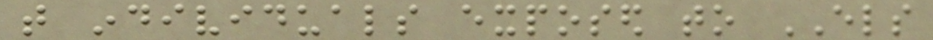that individuals exposed to ELS
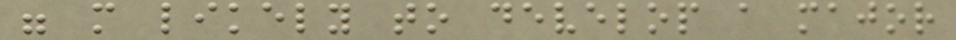were more likely to develop a major
